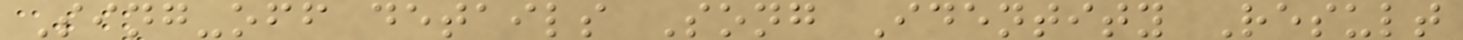Sing-off details Song Identity Result
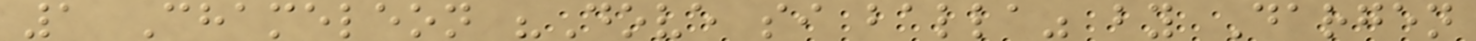1 Chameleon "Dove si balla" by Dargen
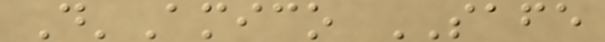D'Amico SAFE
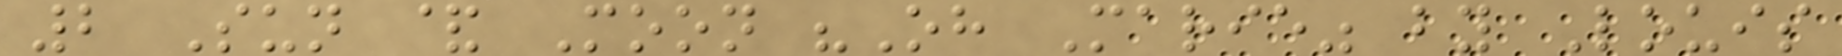2 Sun & Moon "Oh Marie" by Louis
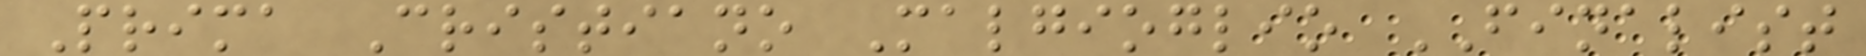Prima Cristiano Malgioglio FINALIST
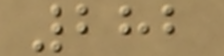282
